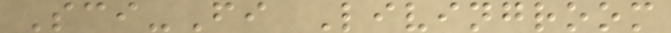Sci-Fi Livingroom
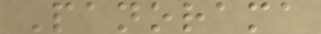Panorama
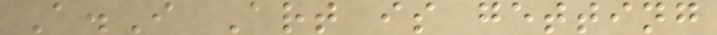A.I Art is getting
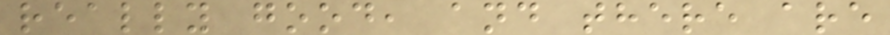really good, and there are
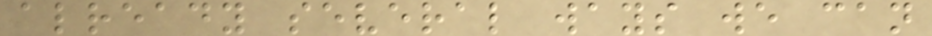already several ways we can
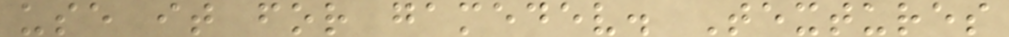use it for gamedev. Textures
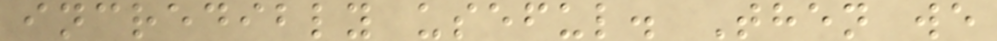incredibly useful. Then we
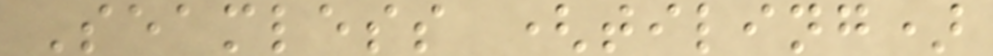Seamless (tiling)
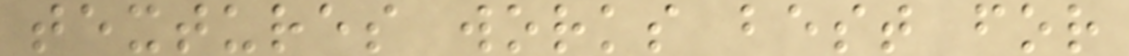textures works best for
